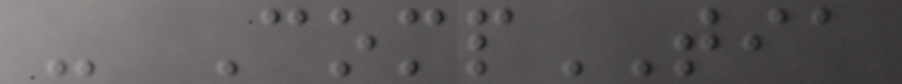- CompTIA
